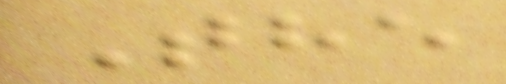The
